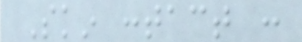Skin contact :
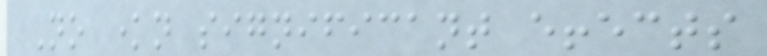No known significant effects
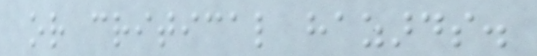or critical hazards.
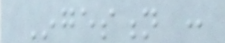Ingestion :
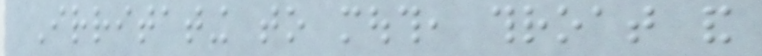Irritating to mouth, throat and
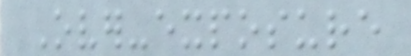Over-exposure
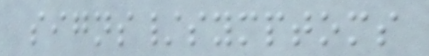signs/symptoms
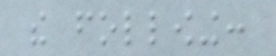the following:
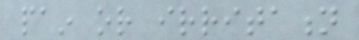pain or irritation
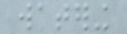watering
